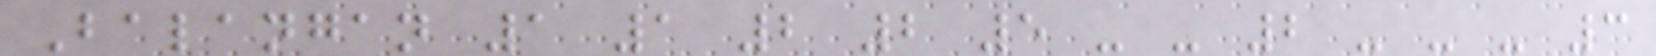Balangan 1 1 2 2 5 - - 2 - - - 3
